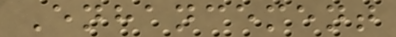Enhancement
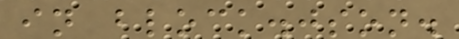in block.json.
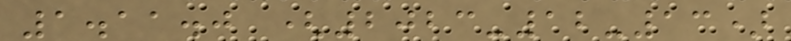1.11.0 (2023-12-13)
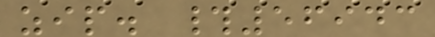zip. #56943
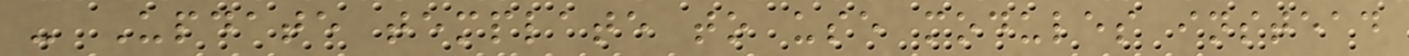- Update template to use modules instead
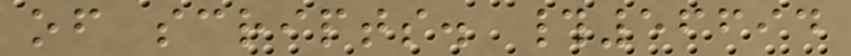of scripts. #56694
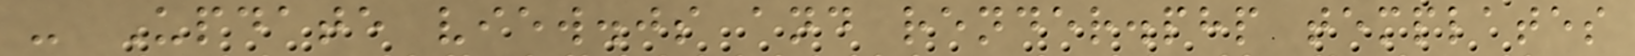- Update view.js and render.php templates
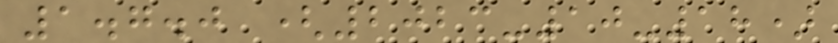1.7.0 (2023-10-18)
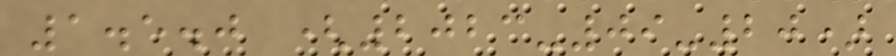1.5.0 (2023-09-20)
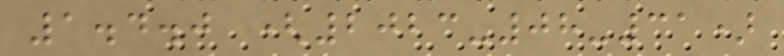1.4.0 (2023-08-31)
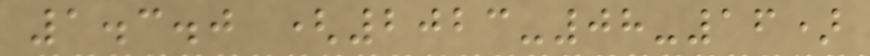1.3.0 (2023-08-16)
